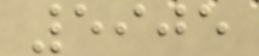5905
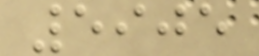5905
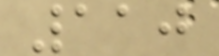110
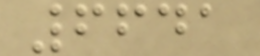6641
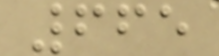665
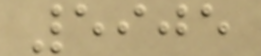5905
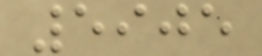5905
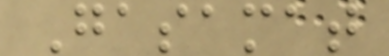Gasamat
